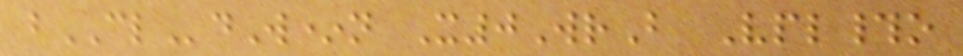bCLdW*n X0WrB Vpl#o
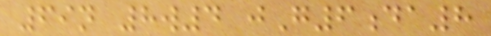69n 8w4 jG6da8
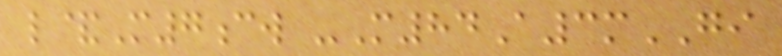l&M7cw -M84A3mGI
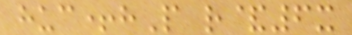huc+hP r&6x
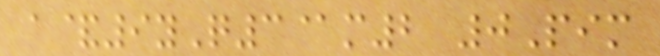a&9yQ3@m2 0Pim
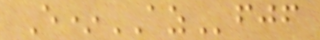E*AZfjf
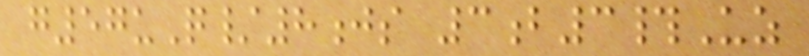g57uQ/8js 3b3#Uz
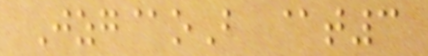Jzg@oB @t3
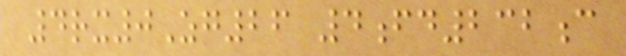4rx0Zg26 4fd232c
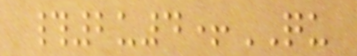#2u4+QU
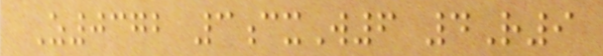Z0372 3cxW6 4R9
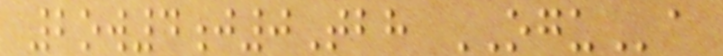2ow4j0Tbh OGUa
